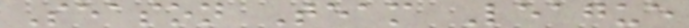Season Team League
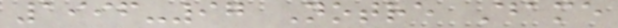1996-97 Notre Dame
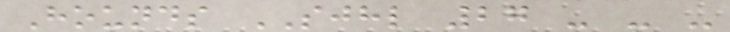Hounds SJHL 27 - - -
